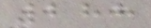288
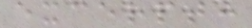excerpt:
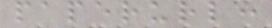paperurl:
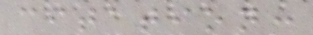citation:
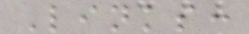Links:
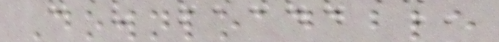Downloadable
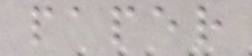paper
